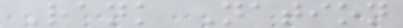Rank Nation
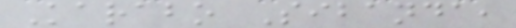Karabo Sibanda,
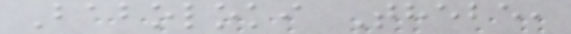Baboloki Thebe,
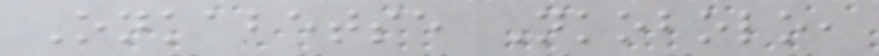Onkabetse Nkobolo,
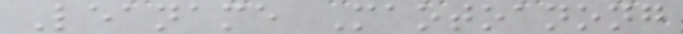Leaname Maotoanong
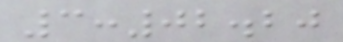3:02.20
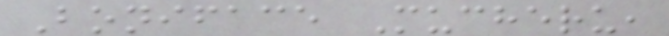Boniface Mucheru,
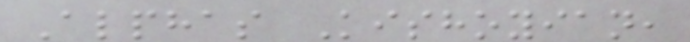Alphas Kishoyian,
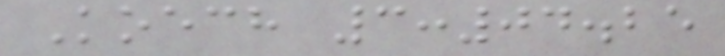Koech 3:04.25
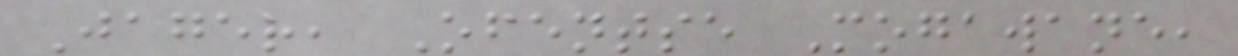Jager, Ofentse Mogawane,
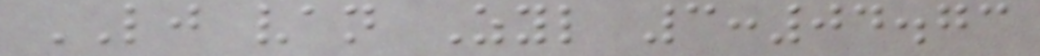LJ van Zyl 3:04.73
